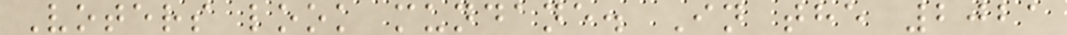Voters look mundane. In the 2021
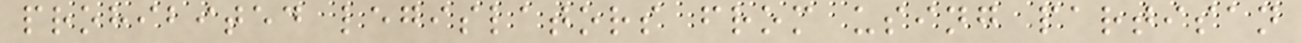prohibited legislators from using partisan
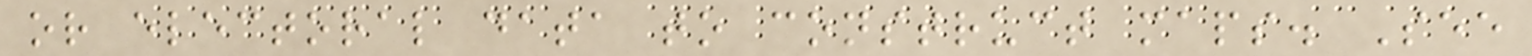or electoral data to construct maps. See
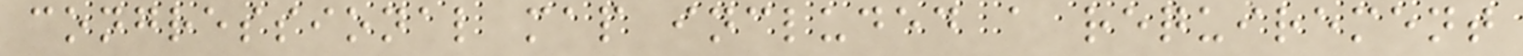congressional map included a requirement
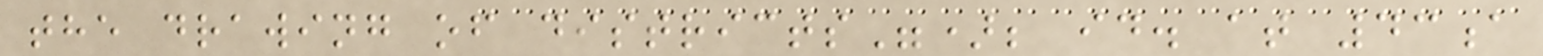the drawing of districts"); id. at 43a
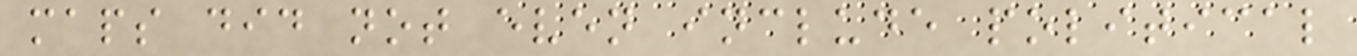maps did not even include political
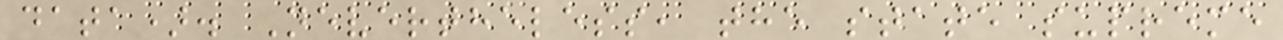data). Nevertheless, the state supreme
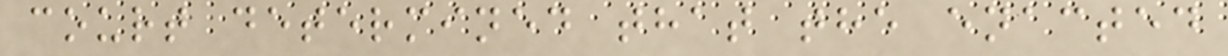court determined that the enacted
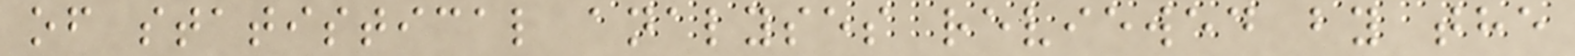of statistical analyses reviewed by the
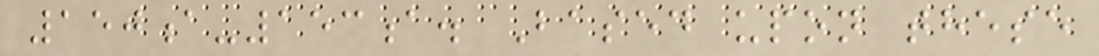150a-153a. Based upon these
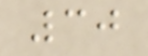30
